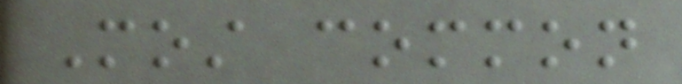Most common
